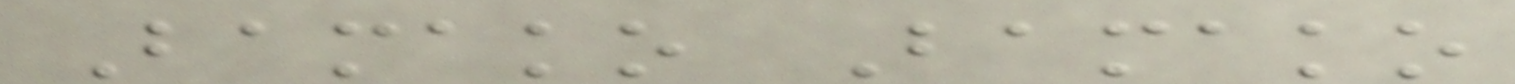Bamako Bamako
